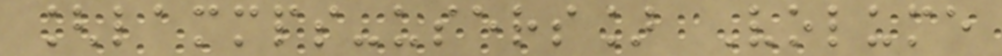[lammps-users] Volume
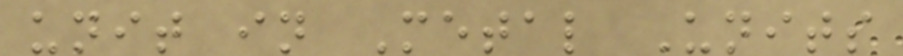unit in Metal Units
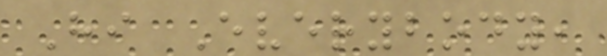Hi Everybody,
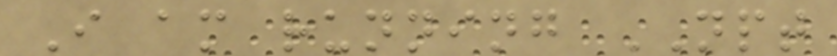I am running NPT
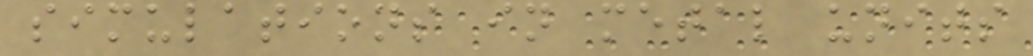simulations in metal units
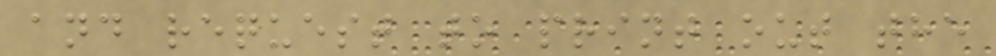and request to print out the
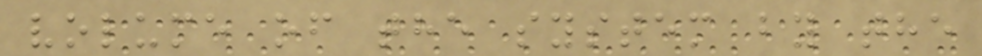volume of the system by the
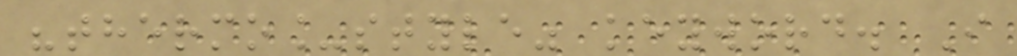"thermo_style" keyword. I
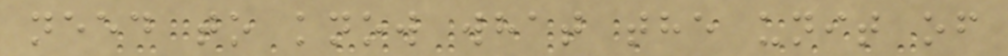need to know what the unit of
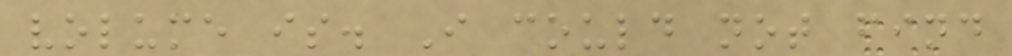volume is. I could not find
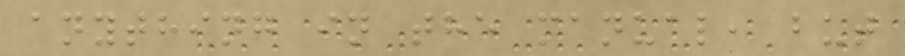anything in the manual, but
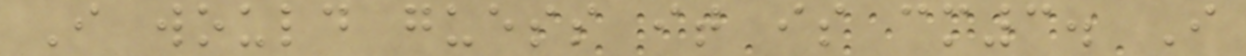I would guess it is cm3. I
